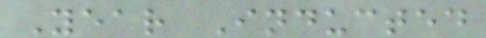Year Inducted
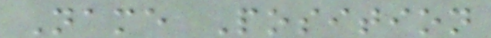Name Position
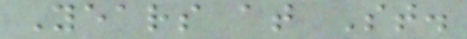Years at St.
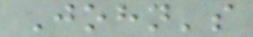John's
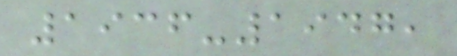1936-1947,
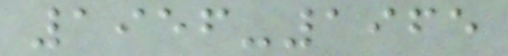1956-1965
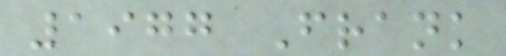1977 Frank
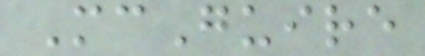McGuire
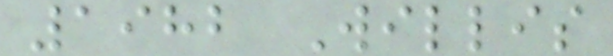1982 Willis
